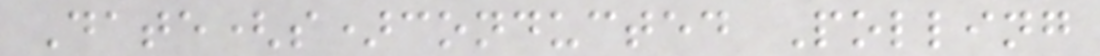Date(s)conducted Polling
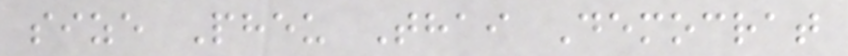size Pheu Thai Democrat
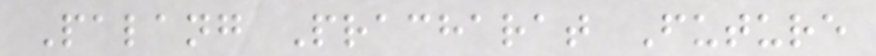Palang Pracharat Future
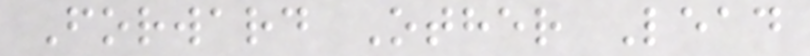Forward Other Lead
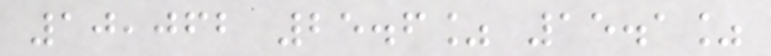10,062 25.6% 15.1%
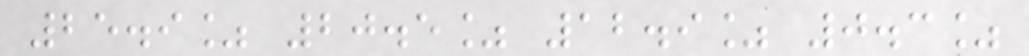25.9% 20.5% 12.9% 0.3%
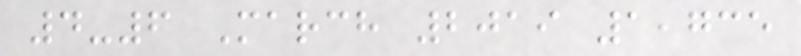4-6 March 2019 1,735
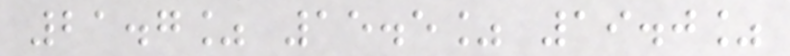21.7% 15.5% 19.0%
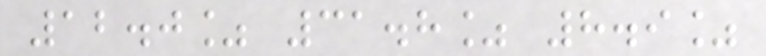12.0% 31.8% 8.9%
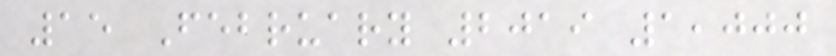15 February 2019 1,000
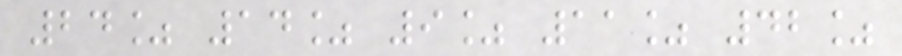24% 14% 9% 11% 42%
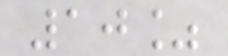10%
